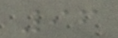96
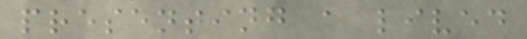presenting a lived
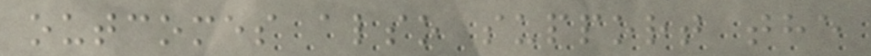outcomes also support the
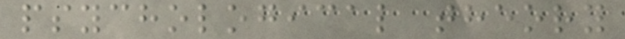psychological theory
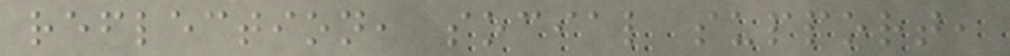reflection, social support,
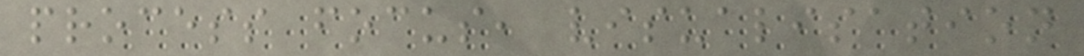process focus, visualisation
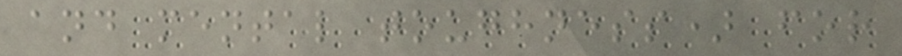and mental toughness) for
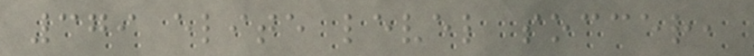379 elite level soccer,
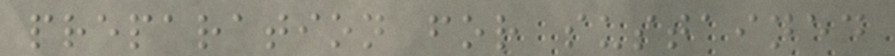preparation for sustained
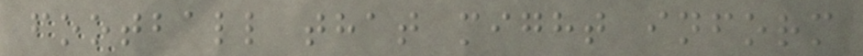football that might inform
